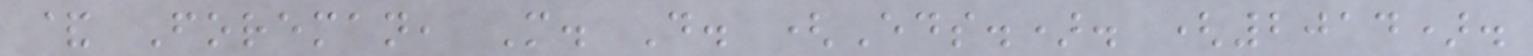& Foreman, M. D. (Eds.). (2014).
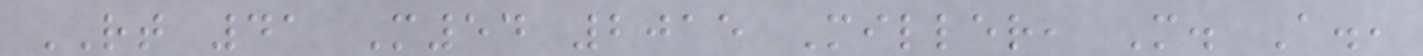RT 41 M54 2015 Miller, M. A.,
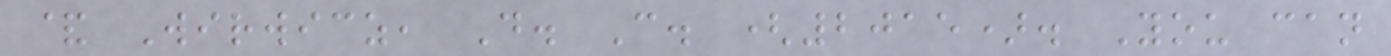& Wirwicz, D. C. (2015). You can
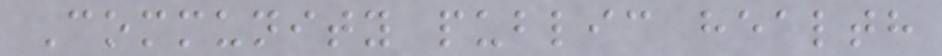Community public health
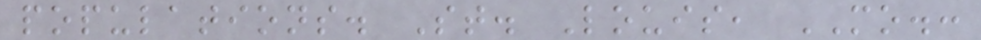populations. St. Louis, MO.:
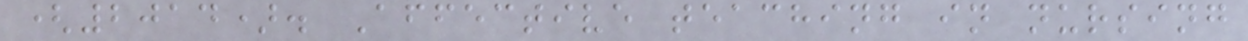(2014). Affective teaching in nursing
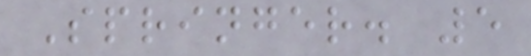Springer. 5
